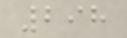298
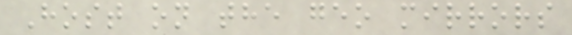Host on the geo mirrors
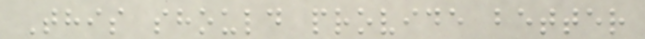This should provide better
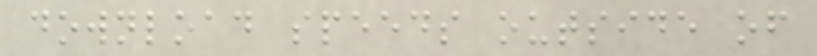download speeds outside of
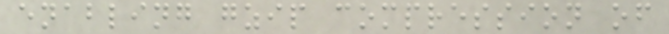enabling gzip compression of
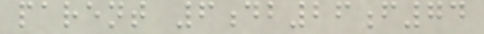parent 6db26f74
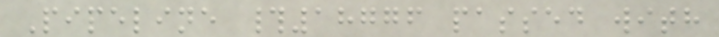Pipeline #18776 passed with
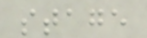stage
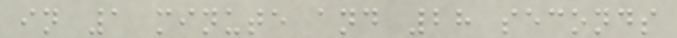in 1 minute and 28 seconds
